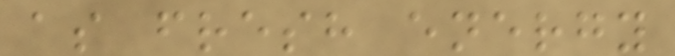as fresh energy
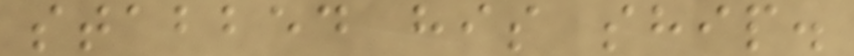stabbed his ship.
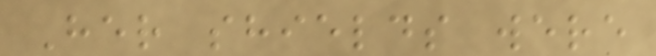Her shields were
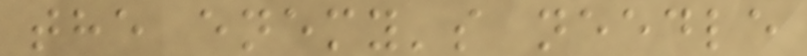the enemy's needle
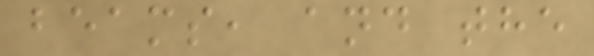beams, and the
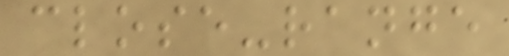close-range
